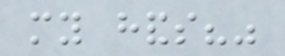my hands?"
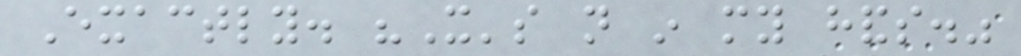Exactly. "It's not in my hands."
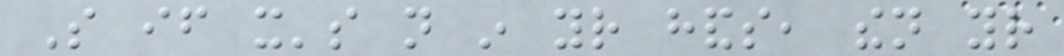So if it's not in your hands, then your
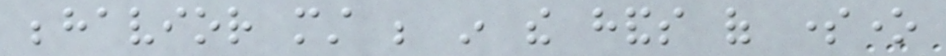behavior must be in the hands of someone
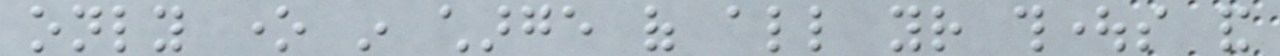only one in charge of all your thoughts and
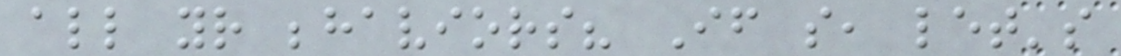all your behaviors? If so, let's
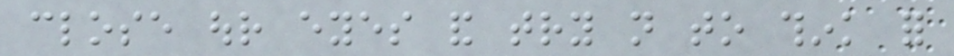close our eyes and try not to think for
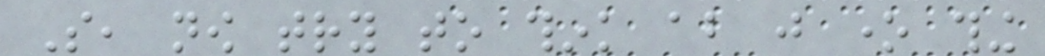So, now try to think about just one thing
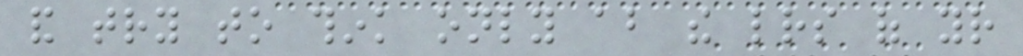and try to think only about the letters of your
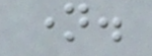name.
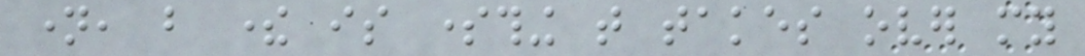name, but there is something that takes over my
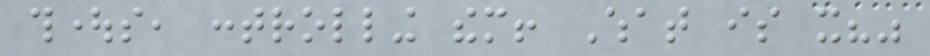thoughts, controlling them! What is it?"
